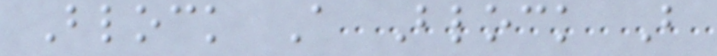Block A Block B
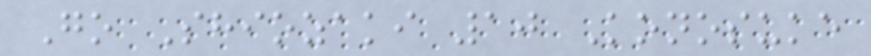Go Shiozaki 10 Konosuke
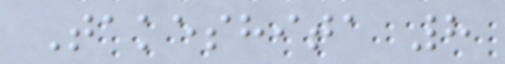Takeshita 8
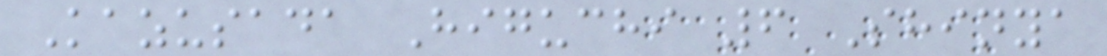Kazusada Higuchi 6 Shinya
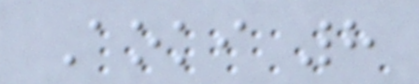Aoki 8
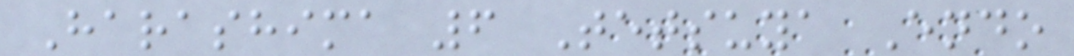Harashima 6 Tetsuya Endo
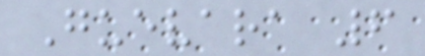Guevara 6
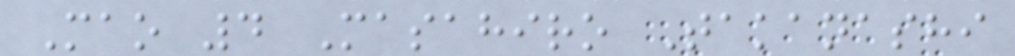Mao 4 Masahiro Takanashi
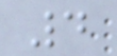4
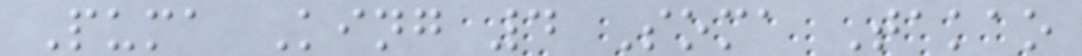Puma King 4 Soma Takao
